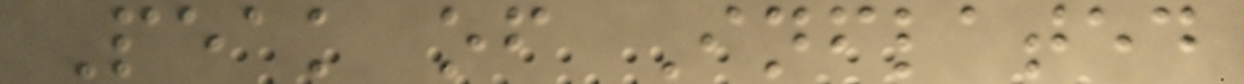Peak of Inflated
